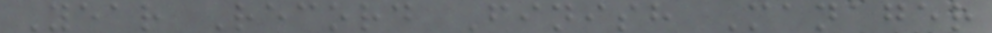Year Record Finish Manager
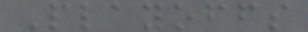Playoffs
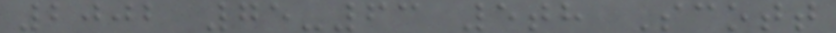2002 75-63 5th Scott
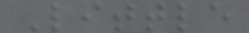Little
